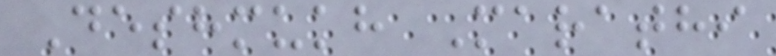Deshmukh Marathi
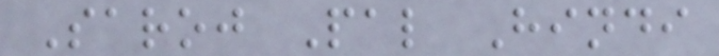Saroj Pal Hindi
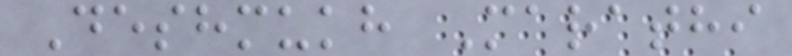Deshmukh Marathi
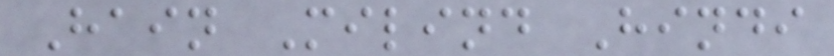Hain Milind Hindi
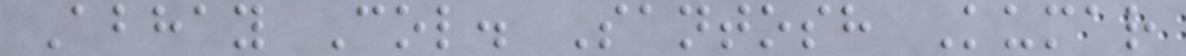Abhay Col. Santosh Kumar
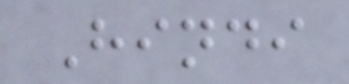Hindi
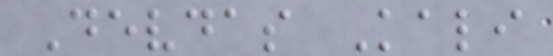Devdas Kali
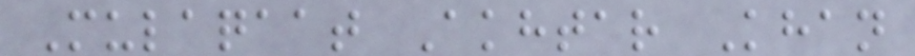Mulaqaat Akhtar Khan
